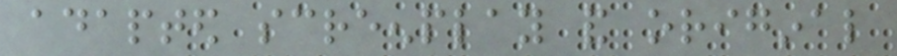adapted screenplay and original
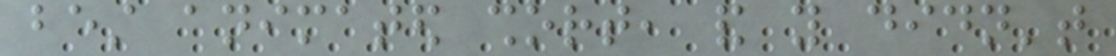best animated short, and you didn't
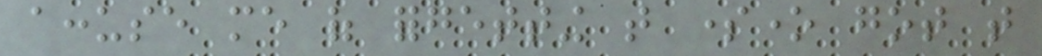accuse me of forgetting that someone got that
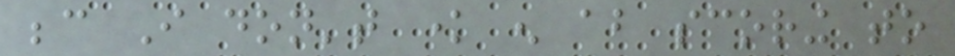because I don't know enough about scoring to
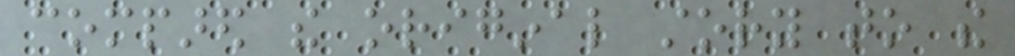compared the original story to the
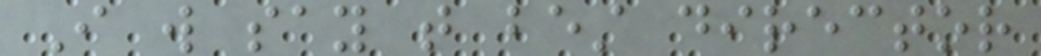I will say that best director
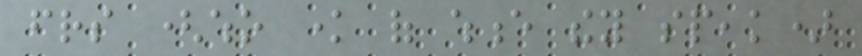friends (who know of whence they speak)
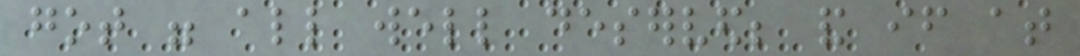got were all well deserved; and if at
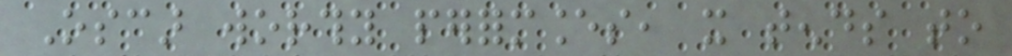Oscar worthy performances, it tends to
